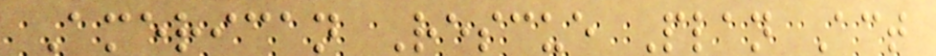American Rescue Plan Act
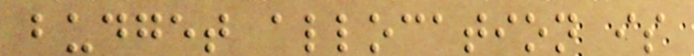budget allocation is
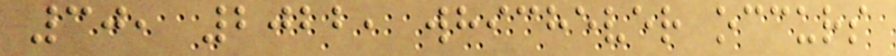30, 2022, whichever occurs
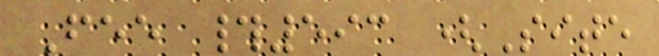Fee #593 (Site
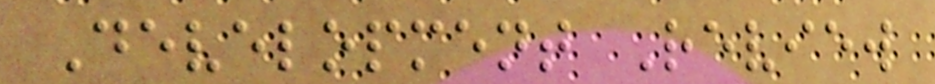Development Review
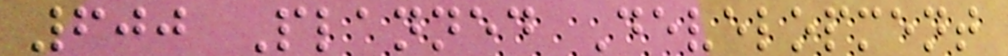600 Planned Development
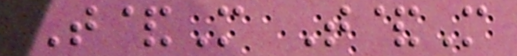T&M T&M
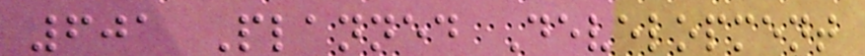601 Planned Development
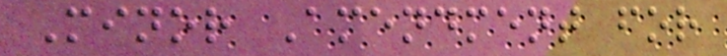Minor Amendment for
